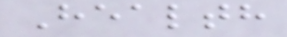Health
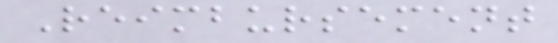Reimbursement
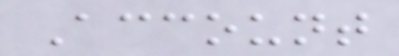Account
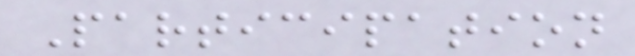Participation
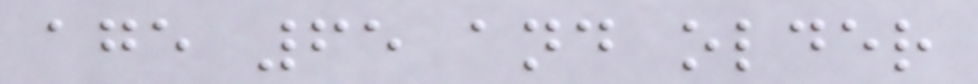age 65 and older
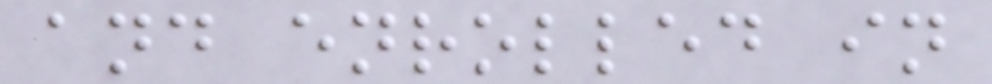and enrolled in
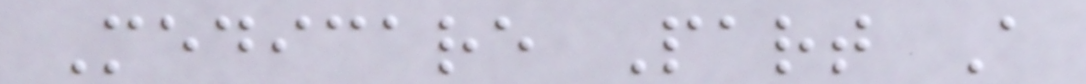Medicare Part A
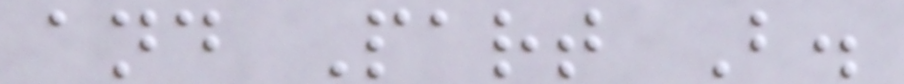and Part B.
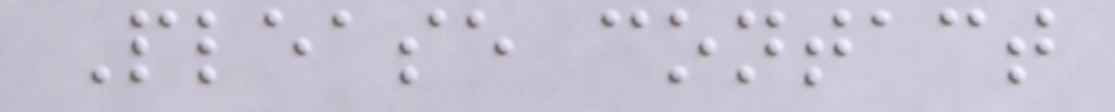Please contact
